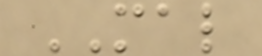MAL
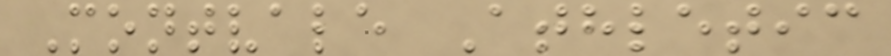Montvale Athletic
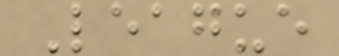League
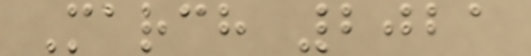March 2021
